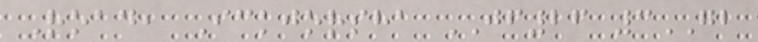Road, Ickjorsha JF26 3GB
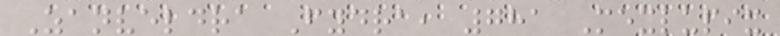Zanveldra Fydra, 781 Mexlupix
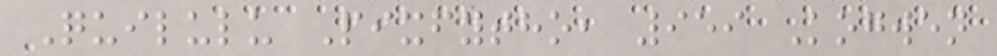Quilulu Pixfytho, 959 Kogwen
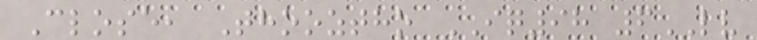Close, Thooztho IQ98 6LV
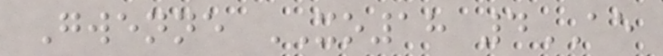Gwenne XO18 4AE
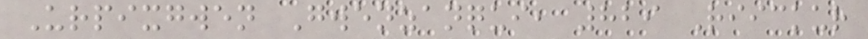Urpixgwen Gwenzanqui, 829 Riickur
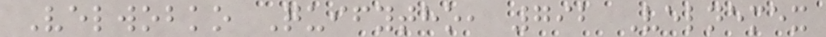Velwobko Quifytho, 792 Velnemex
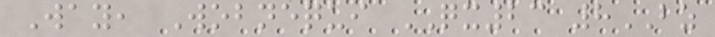Way, Wobnequi QX23 8BZ
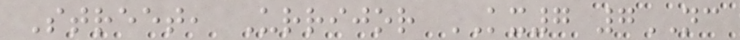Street, Urrijor KX7 7NC
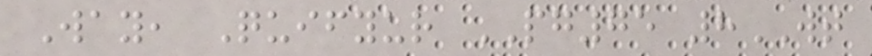Way, Quifyur PG75 8WT
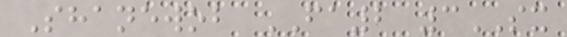Shanewob FA2 3SX
